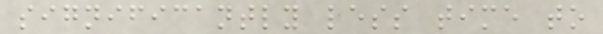significantly less time to
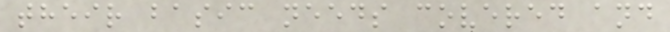their basic needs covered and
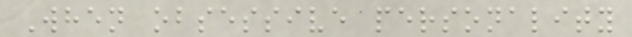When obsessive personality
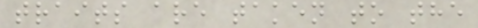traits are taken to the
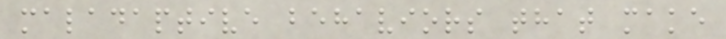maladaptive behaviors that make
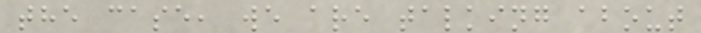the case, we are talking about
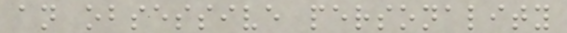an obsessive personality
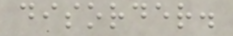disorder.
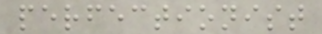perfectionist
